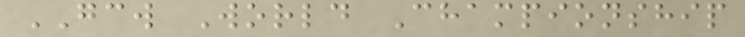GCW World Championship
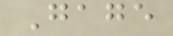Gage
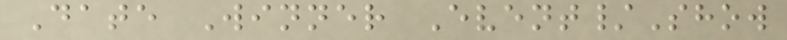Date Winner Event/Show
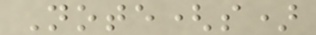Note(s)
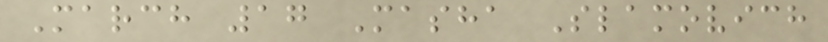March 17 Masha Slamovich
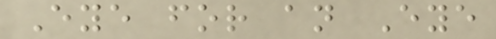Eye for an Eye
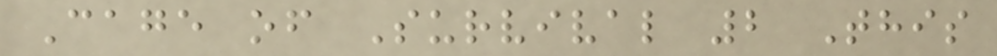Cage of Survival 2 This
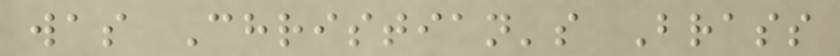was Christian's Brass
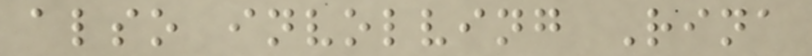also involving Rina
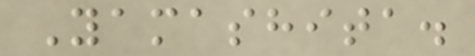Yamashita.
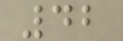42
